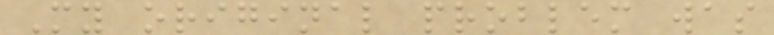My original problem was
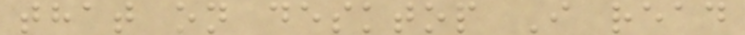that on desktop I read
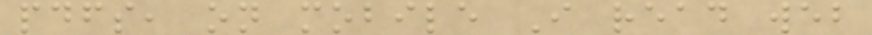pdfs, on mobile I read web
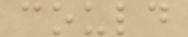could
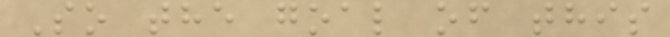So the goal of this
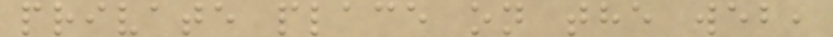private place on the web,
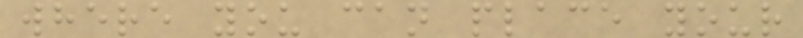where you can place your
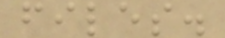files.
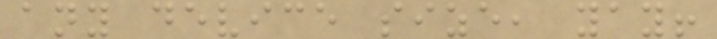any device size, yay!
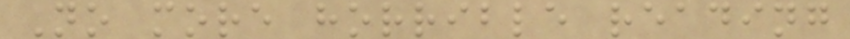No more horrible reading
